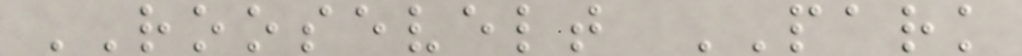ROOSEVELT PARK
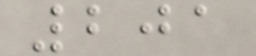201
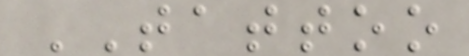TATTOO
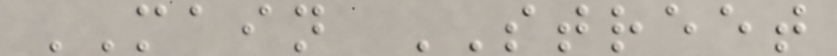MAIN STREET
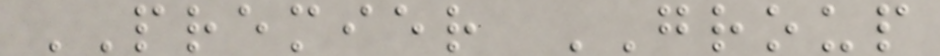PREMIER GROUP
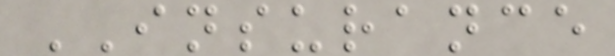INSURANCE
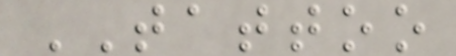TATTOO
